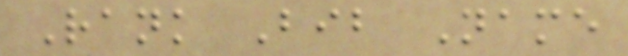Rank Bib Name
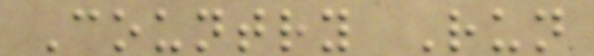Country Run
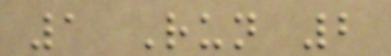1 Run 2
